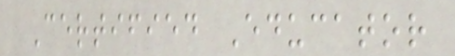Certified Educator
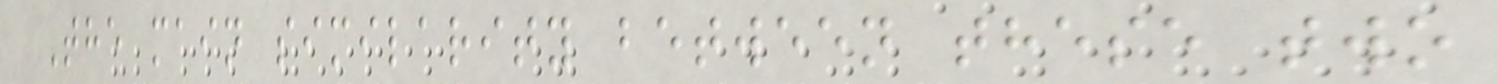The main similarity between these two
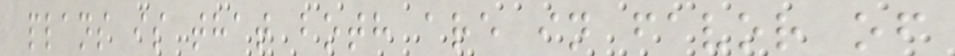plans is that both are in favor of
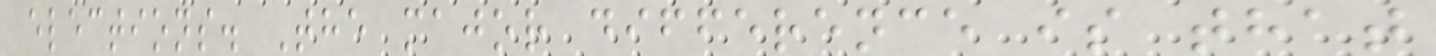elections. The major difference is that
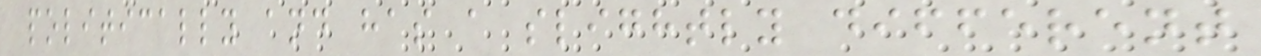politically and has a slightly different
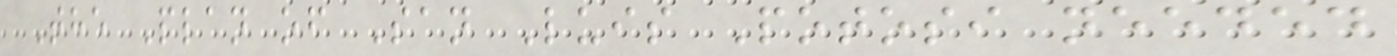The Plan of San Luis Potosi needed
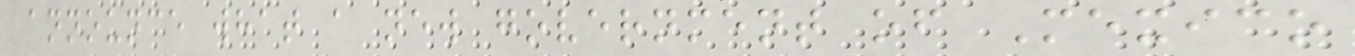announce what a new government of Mexico
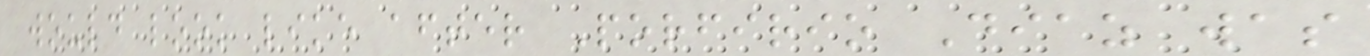would look like after Porfirio Diaz was
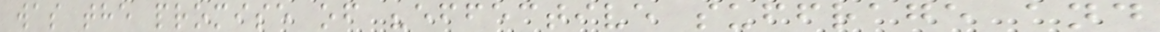was the promise of "effective suffrage and
